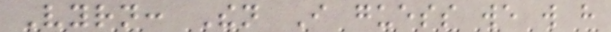Vyrn: Then I guess we will have
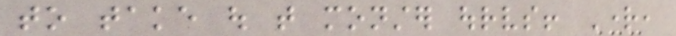to take out that monster ourselves! Right,
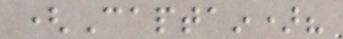(Captain)?
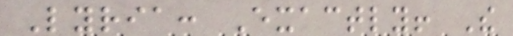Lyria: Exactly! The
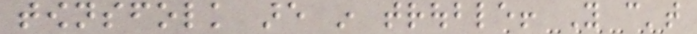townsfolk are in trouble! You can't
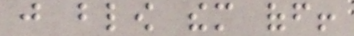just blow them off!
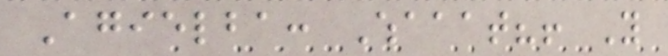Agielba: Whaaat?! You
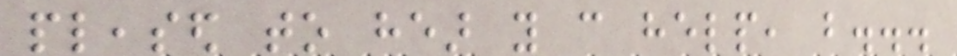pleased to hear you can help, but...
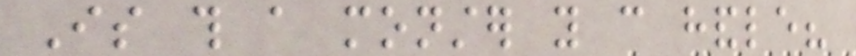Is this a monster you can handle?
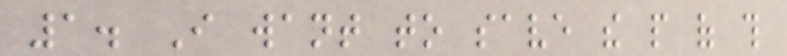1. I want to save the people of this
